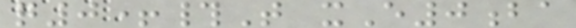q0+#T xE0ba
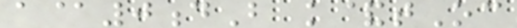a@0dB k&tOc
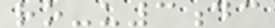ro-u3dc
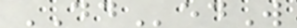DDedW
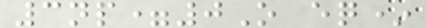3np=0O eq*
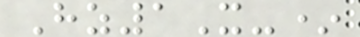Hz1X-*
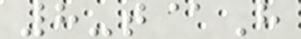8-t@H
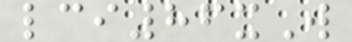lci86xW
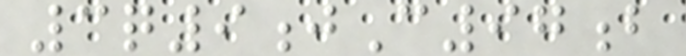3q9jC97b
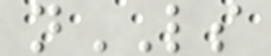nLS
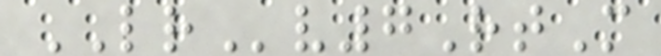LRv7RtM
